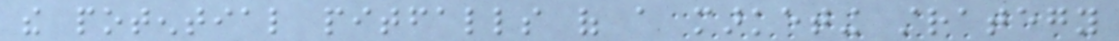the potential pitfalls of a marketing strategy
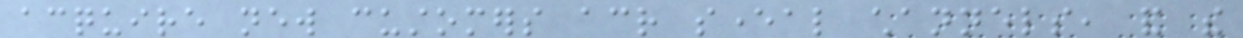acquire new customers across several channels, and the
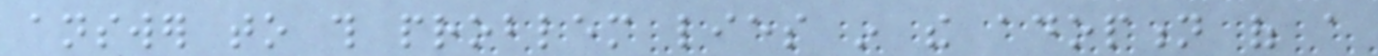answer to this problem lies in the adoption of a
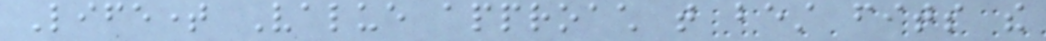Lifetime Value approach that best fits the
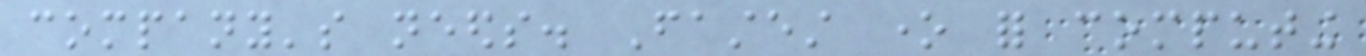company's needs. Fastest one for computing
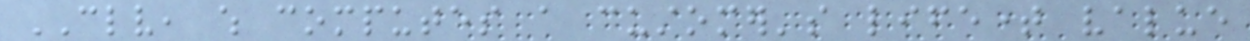CLV, which computes a customer's lifetime value
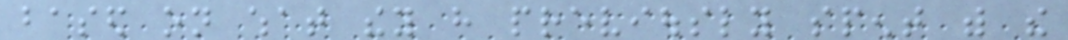based on what they have previously spent with the
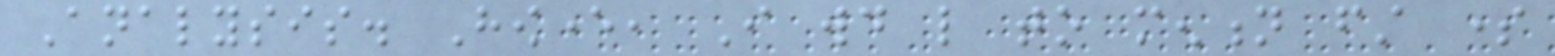Analysis. However, I would like to mention first some
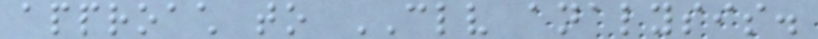approach to CLV analysis.
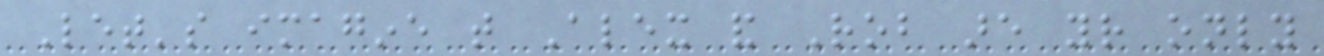Let's imagine that Alex and Rob are your only
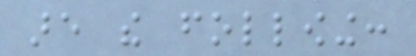are the following:
